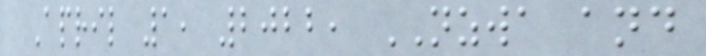April 1, 2022, NZWA and
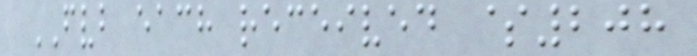FVB each received $208
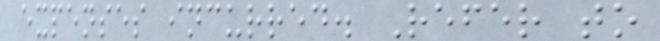expenses incurred. Refer to
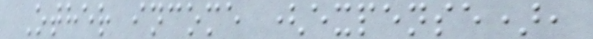Other income (expense),
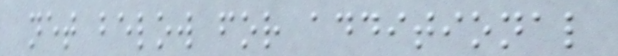net below for additional
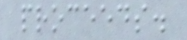proceeds.
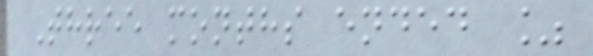Three months ended %
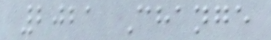2021 Change
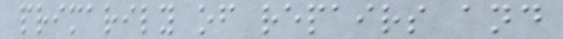primarily of repairs and
